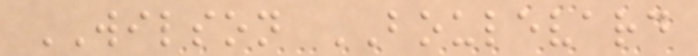WILSON BOULEVARD
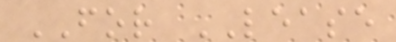FOR LEASE
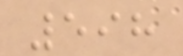598
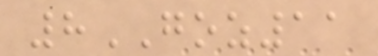8GOZ11
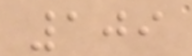109
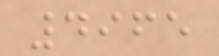4965
